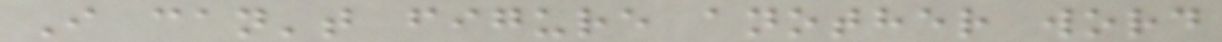I can't figure another word
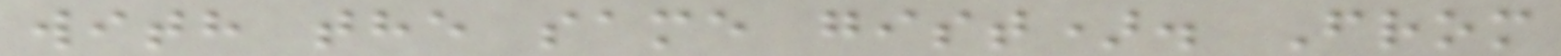with the same gist). From
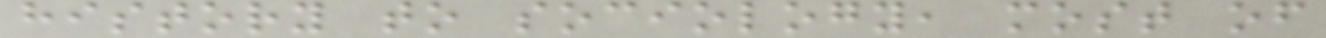history to sociology, most of
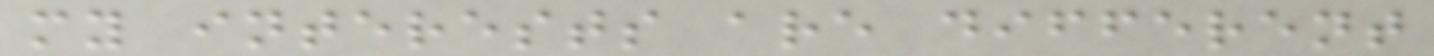my interests are different
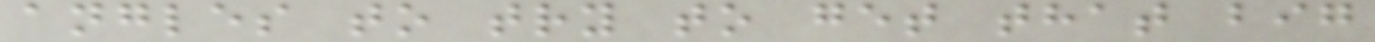angles to try to get that big
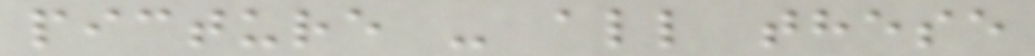picture - all these
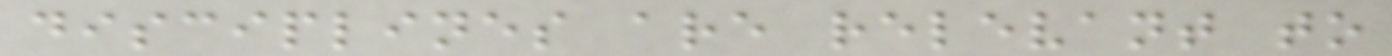disciplines are relevant to
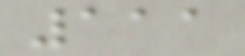111
